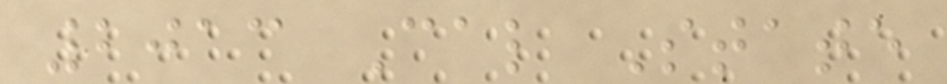2013 Cal State
